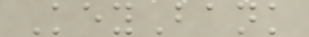KeyBank
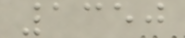1350
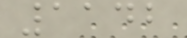1142
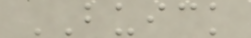BUICK
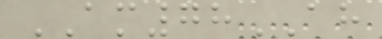AM78AH
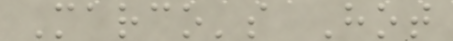Marco's Hot
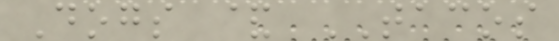Dogs & TACOS
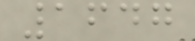1647
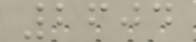2604
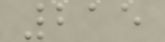215
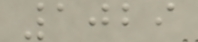1029
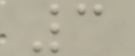3
